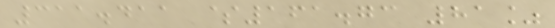311.411 $161.73 81%
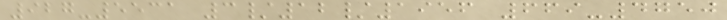927-5531 3/12/1956 669-4750
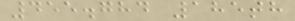455.784 185th
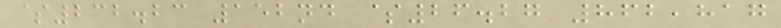$232.23 152nd $26.27 862,817
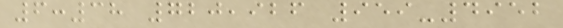6:38 720,926 959-4952
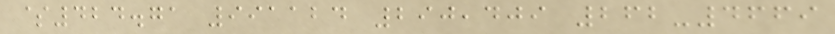$424.71 991124 290,409 262-4669
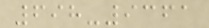698-9361
